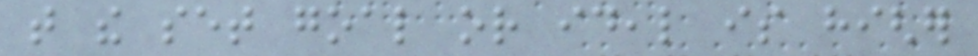that the set goal or ideal is higher
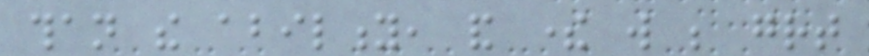than the ability, and there will be great
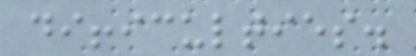difficulties.
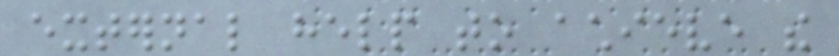external help to achieve the
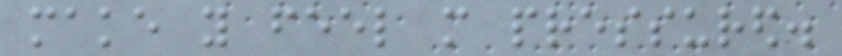make you feel more pressured.
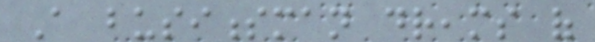A businessman dreams of
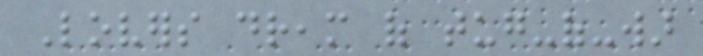Lovers dream of tug-of-war
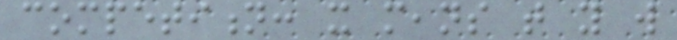competition: it means that you will
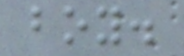boy.
